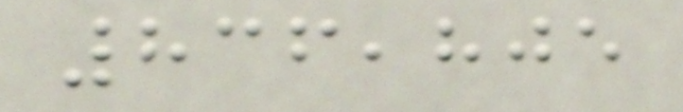836,805
